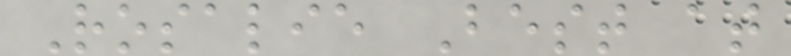Rosalie Best at
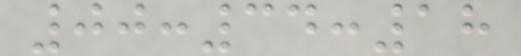00:34:18
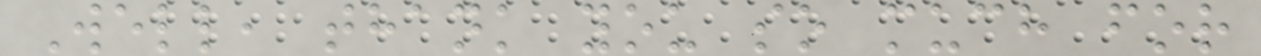Well, thank you so much for
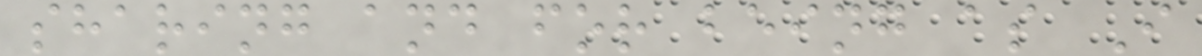sharing and for being as I
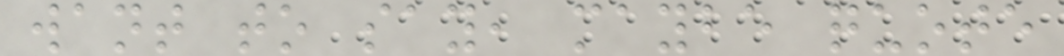want to say, maybe quote
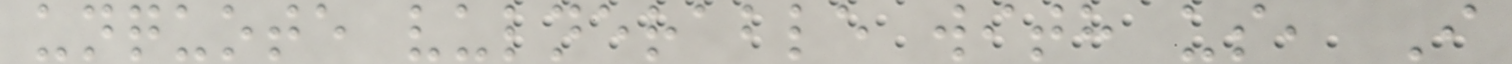unquote vulnerable with us, I
